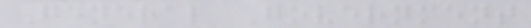General Government
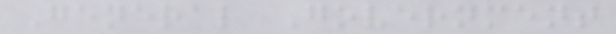General Government
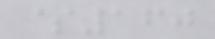$160
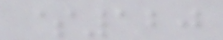$120
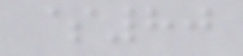$80
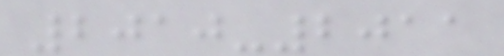2010-2011
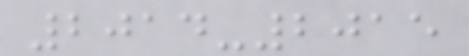2014-2015
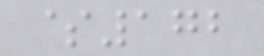$172
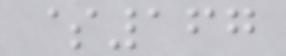$167
